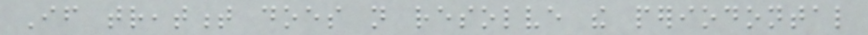If treatment does not resolve the periodontal
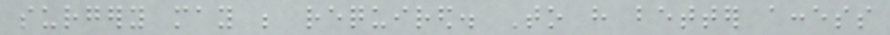surgery may be required. To have better access
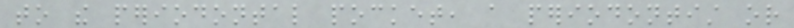to the periodontal pocket, a periodontist or
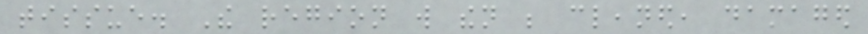tissue. The region will then be cleaned, damaged
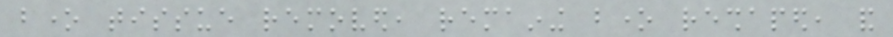bone tissue removed, remaining bone reshaped, and
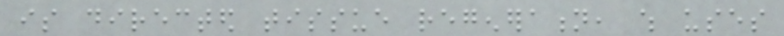is directed tissue regeneration, which uses
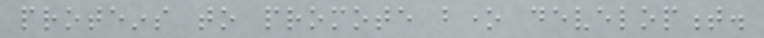proteins to promote bone development.
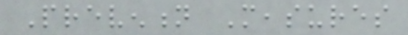Prevention Measures
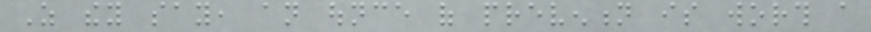As they say, an ounce of prevention is worth a
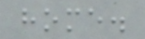home.
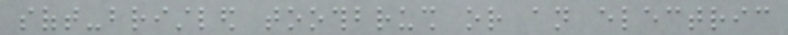soft-bristled toothbrush or an electric
